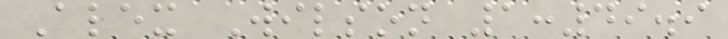Alex Wilson 1:49.9
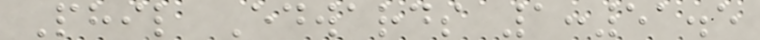Phil Edwards 1:51.5
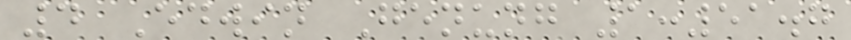4 Edwin Genung 1:51.7
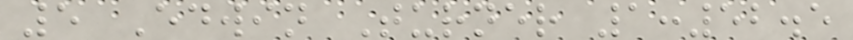5 Edwin Turner 1:52.5
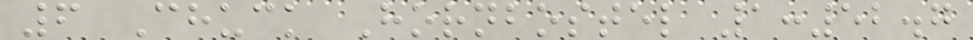6 Chuck Hornbostel 1:52.7
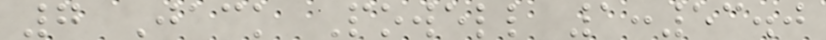7 Jack Powell 1:53.0
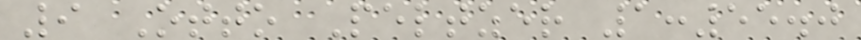9 Otto Peltzer 1:55.0
